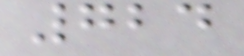724
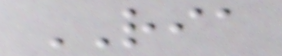RIA
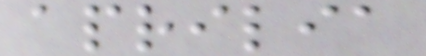aprilia
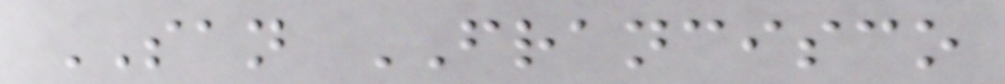SAN FRANCISCO
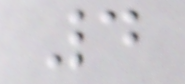4
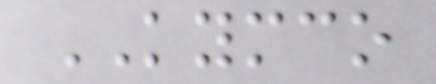KYMCO
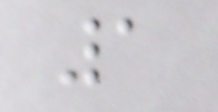1
